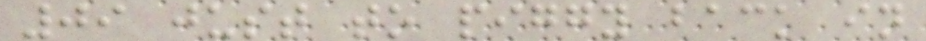09 just to piggy back in
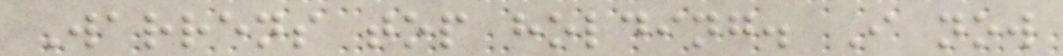Warrens top holding. I now
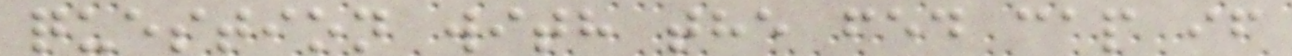question with the fed cap if
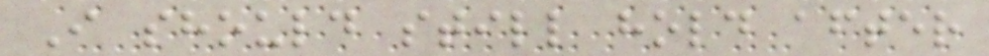I should still hold after
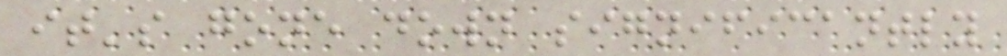it's gone down significantly
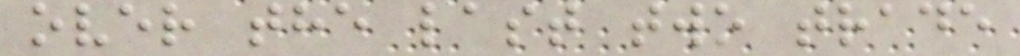over the last two trade
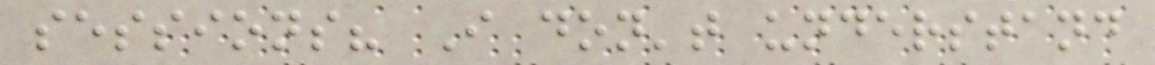sessions? I don't understand
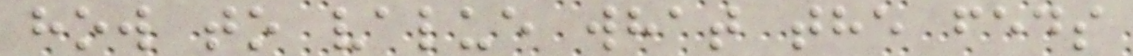how to value what the feds
